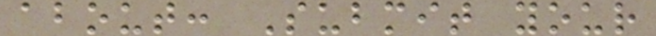about: Submit your
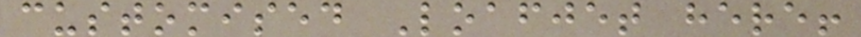customised Loafjet here!
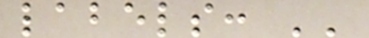labels: ''
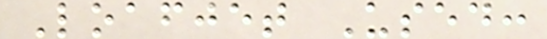Loafjet Used:
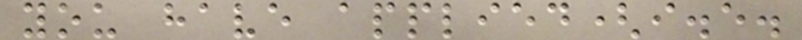you have applied(i.e.
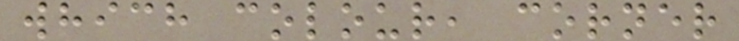which colour, corner
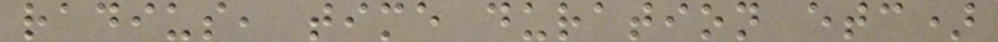radius, time duration etc)
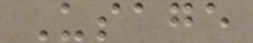Usage
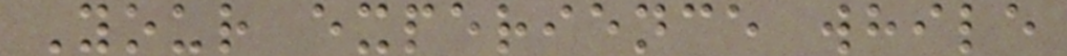Your experience while
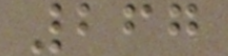267
